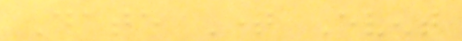Date Time Event
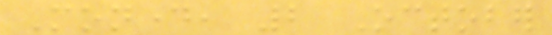Monday, 2 October
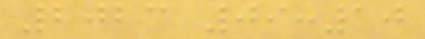2023 09:10
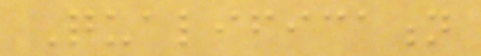Qualification
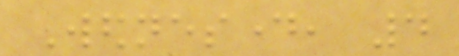Wednesday, 4
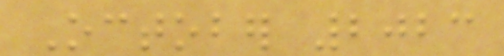October 2023
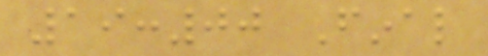19:00 Final
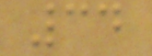34
